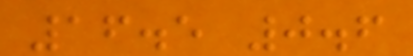16.5 0.6
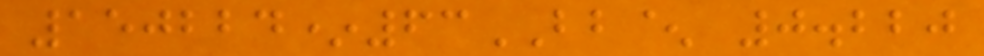150224*63BB^ 0.220
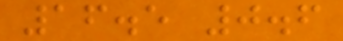16.5 0.6
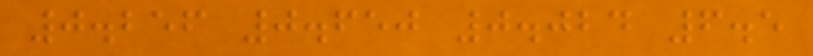0.256 0.650 0.024 6.5
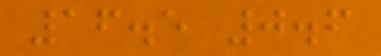16.5 0.6
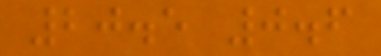20.5 0.6
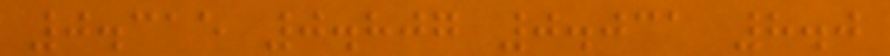0.315 0.807 0.031 8.0
